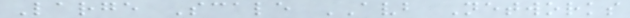Large Scale AVB Networks
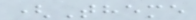(Theme
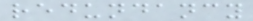redundancy
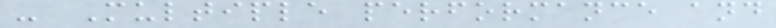- Multiple performance and
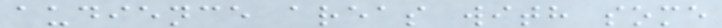audience areas with some
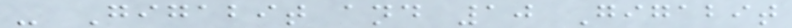- Gigabit and 10 Gigabit
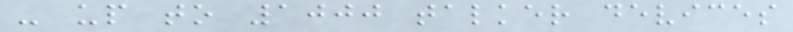- up to 1000 talker devices
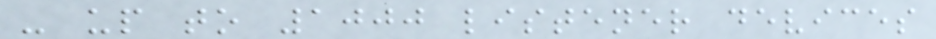- up to 1000 listener devices
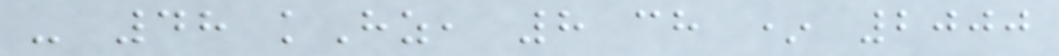- 48 kHz, 8 ch * 2000
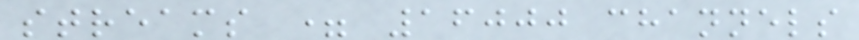streams = 16000 channels
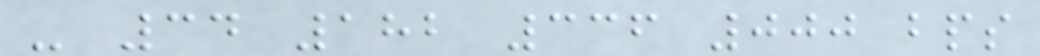- 34 182 336 000 bps
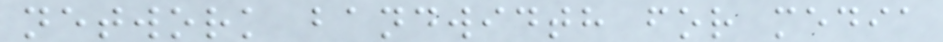network bandwidth for media
